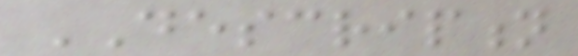DESCRIPTION
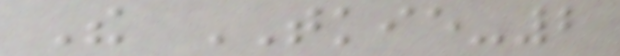The TKIE-2
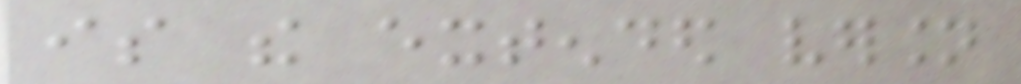is the extended version
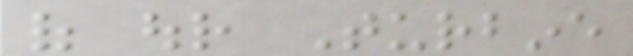of our Turbine
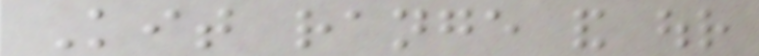Kit range and our
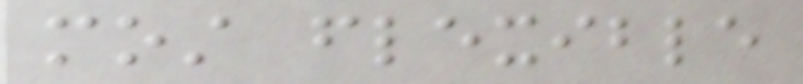most flexible
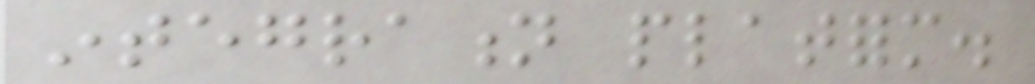integration platform.
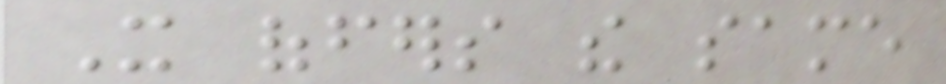It offers the same
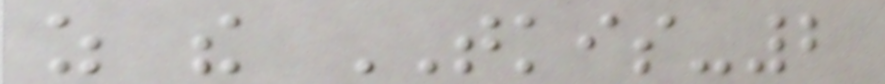as the TKIS-2
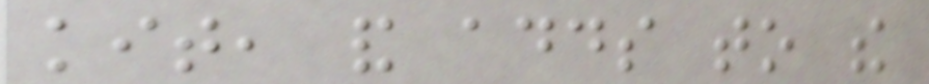kit, and adds to the
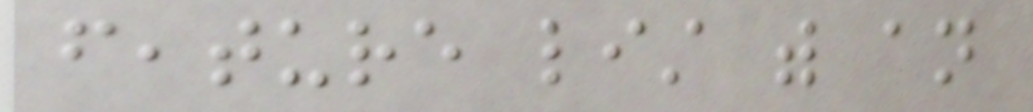feature list with an
